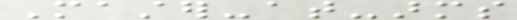Master-at-arms
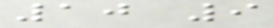10 9
